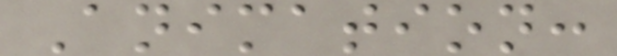Animation:
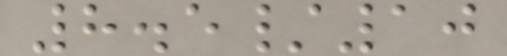8.5/10
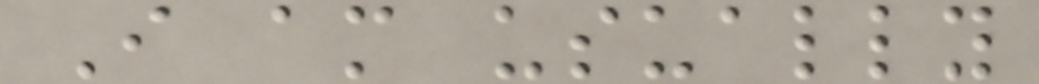I am usually
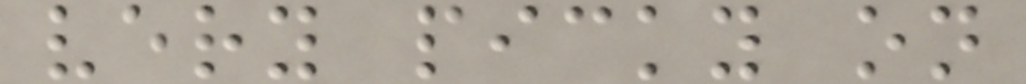very picky on
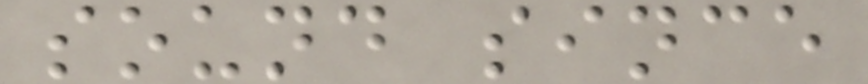sound since
